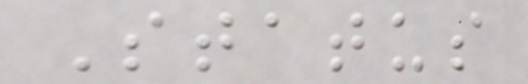Status
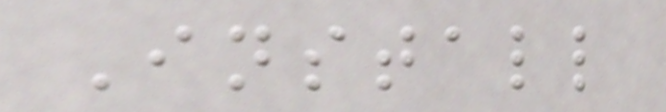Install
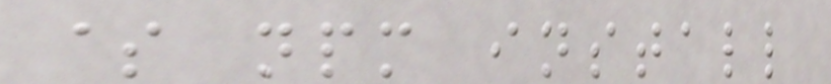$ npm install
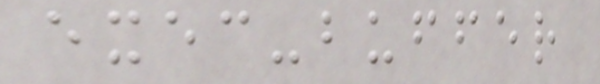exec-buffer
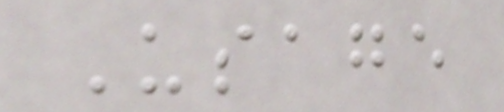Usage
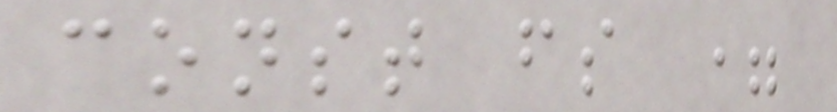const fs =
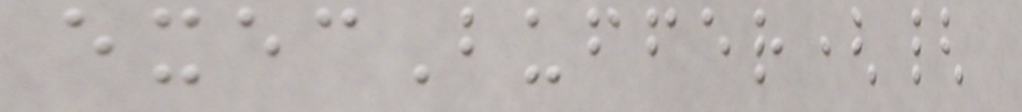execBuffer({
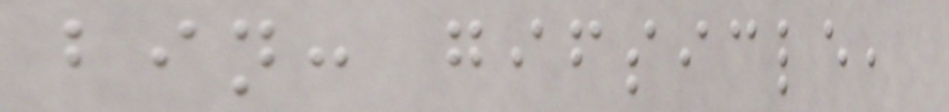bin: gifsicle,
